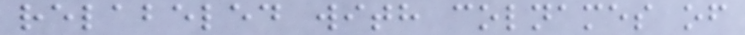relabeled with colnames of
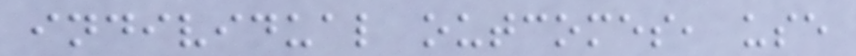individual outcomes, use
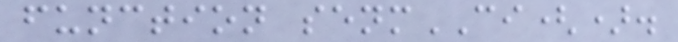function senmCI().
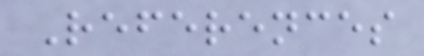References
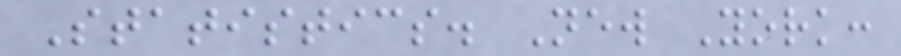Statistics. New York:
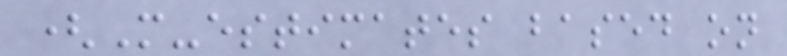(M-estimates based on
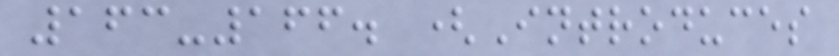163-166. (Introduces
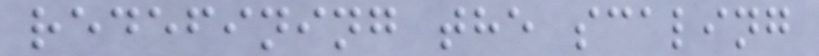redefining the scaling
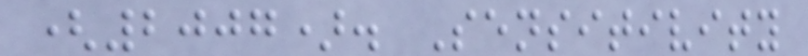(2007). Sensitivity
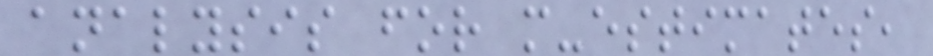analysis for m-estimates,
